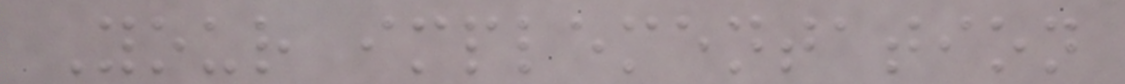Your implementation
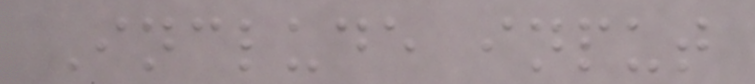Include input
